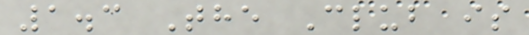1.3 The Club is
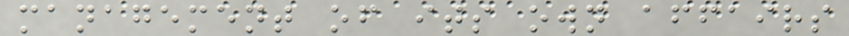management of its own affairs
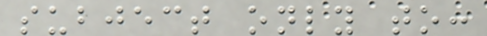subject only to:
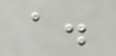a.
